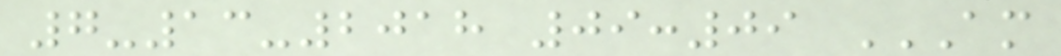7-13-2018 09:09 AM
